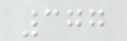377
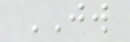JW
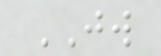JW
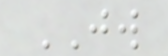JW
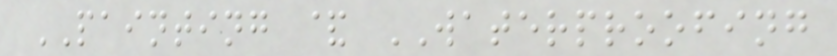PAINTING & WATERPROOFING
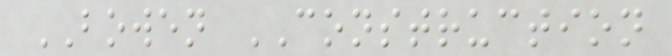BOWEN CONSTRUCTION
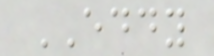EDDY
